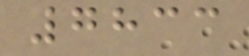7833
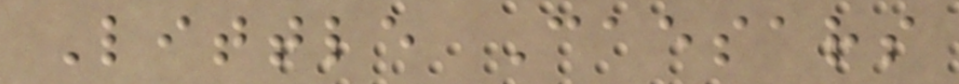Little Caesars
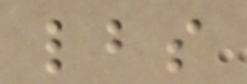lbs
